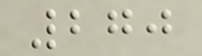270
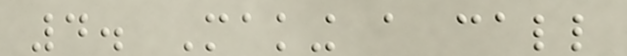4. Making a call
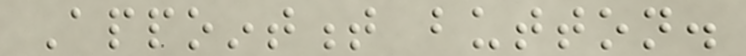Appointment button.
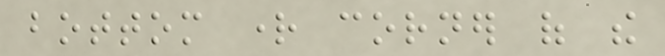bottom right corner of the
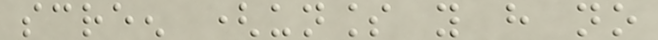screen (unless you have no
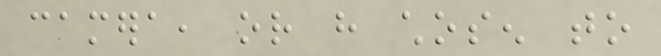camera, or have chosen to
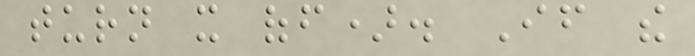turn it off). If the
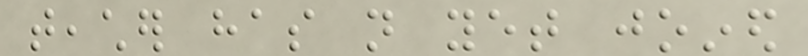teacher has not yet joined
